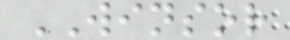WINSOR
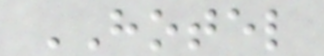HOTEL
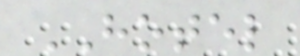HOTEL
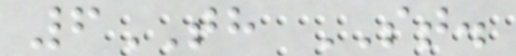6TH ST.
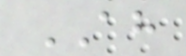AH
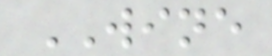WINE
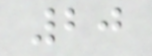20
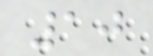10
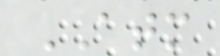ATM
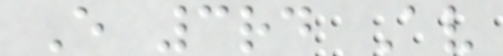E 3rd Av
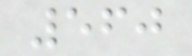560
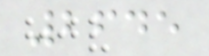2645
